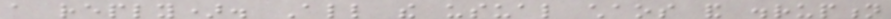a reply). All the usual chaos and disruption
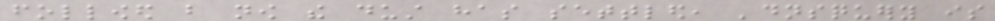followed but now the dust has settled, 'dnsquery is
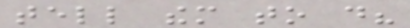tell them to do?
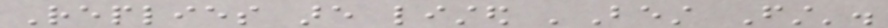Replies are listed 'Best First'.
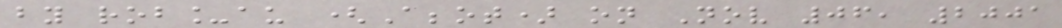by rob_au (Abbot) on Nov 06, 2001
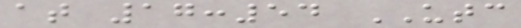at 17:54 UTC
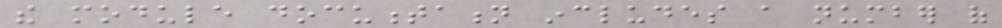the module documentation includes a number of
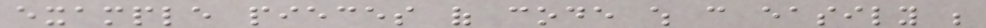example pieces of code which can easily be
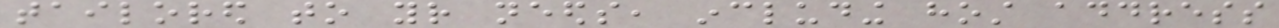tailored to your needs, including host address
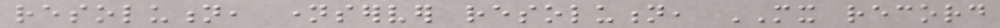resolution, nameserver resolution, MX record
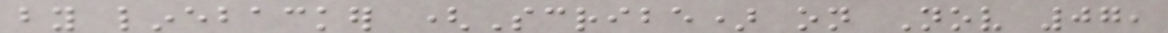by linebacker (Scribe) on Nov 07,
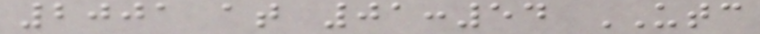2001 at 01:54 UTC
